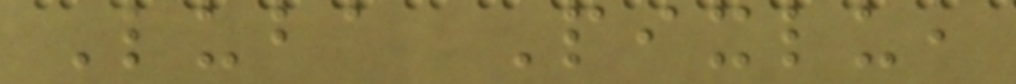Luba Pixlu,
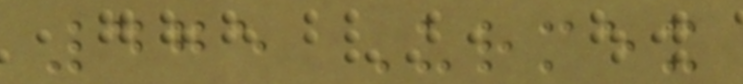475 Urmex
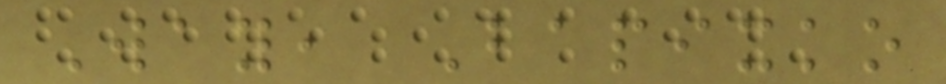Way, Bapixko
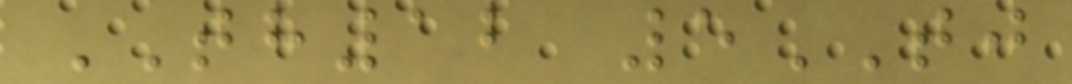TH12 5TJ
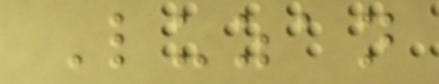Luzan
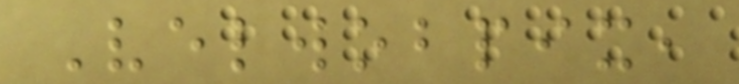Velwobpix,
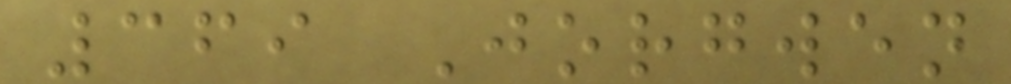369 Jorgwen
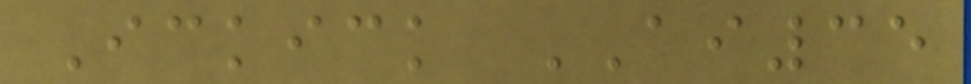Ickick AI35
